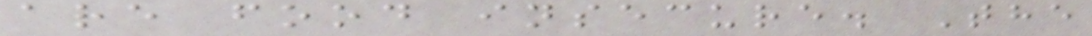are food insecure. The
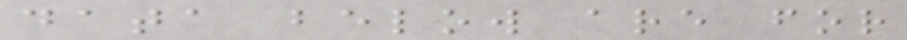data below are for
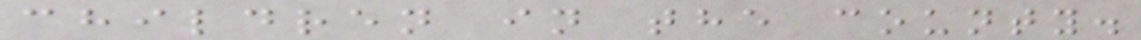children in the county.
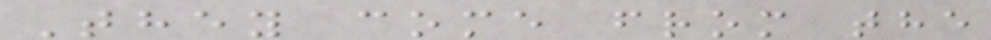They come from the
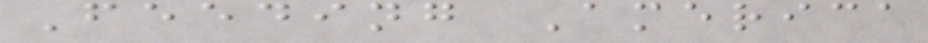Feeding America
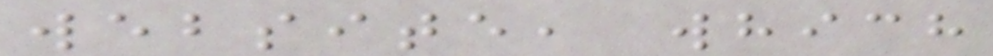website, which
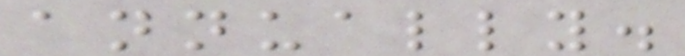annually.
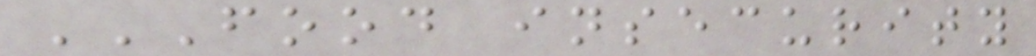FOOD INSECURITY
